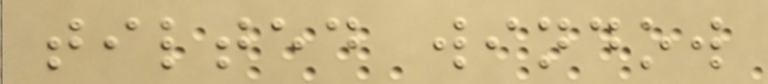tilted window
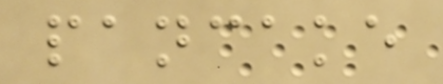pancake
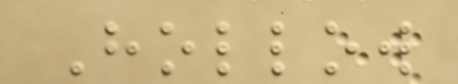Hollow
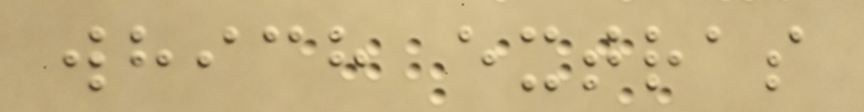which extras
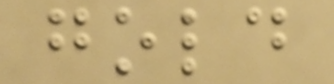gold
